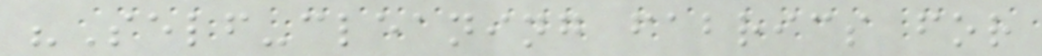"Self-cleaning fabrics for
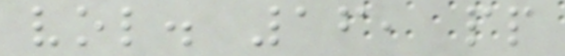vol. 16, pp
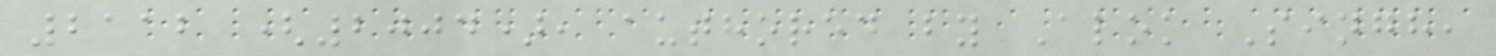2112 (2004), authored by Alok Singh,
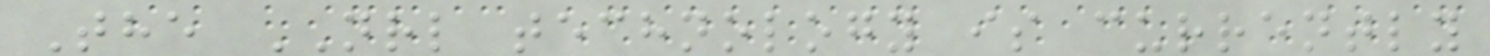The NRL technology is currently
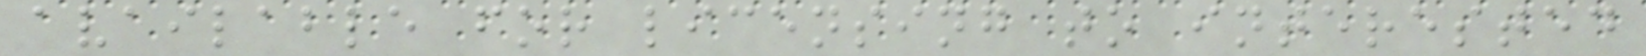available for licensing to interested
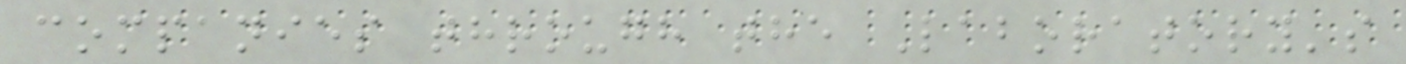companies through the Laboratory's
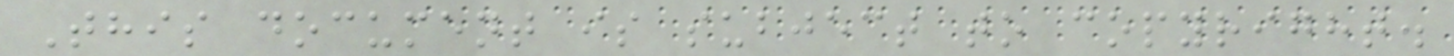This document is subject to copyright.
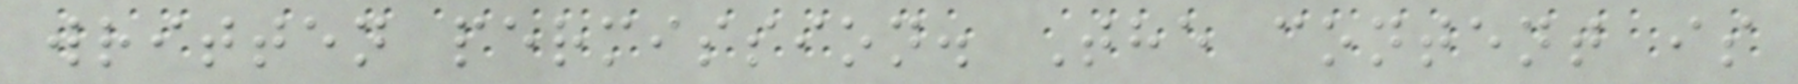written permission. The content is
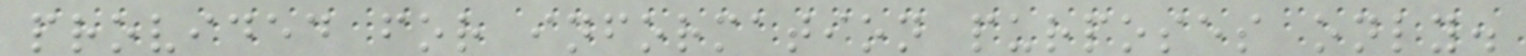provided for information purposes only.
